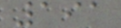191
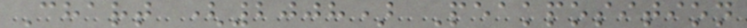Chart (2008) Peakposition
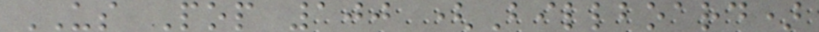US Pop 100 (Billboard)
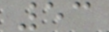53
